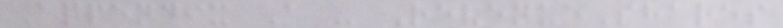Appendix A - RevenueShares
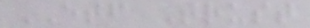ETF Trust
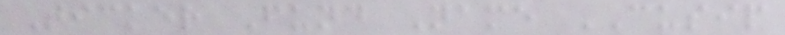Ticker Fund Name CUSIP
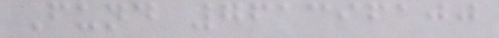Fund 761396100
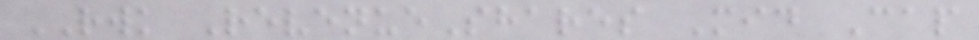RWK RevenueShares Mid Cap
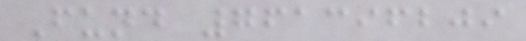Fund 761396209
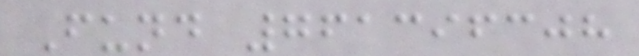Fund 761396308
